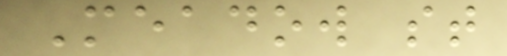Meadow st
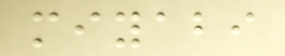miyabi
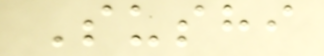Sushi
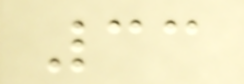33
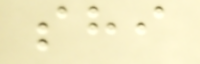shi
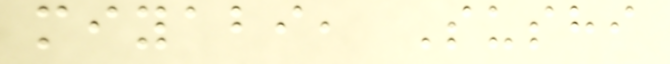miyabi, Sushi
